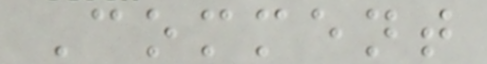Comment
